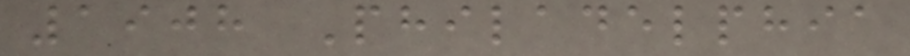1908 Philadelphia
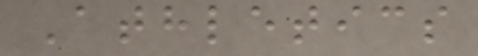Athletics
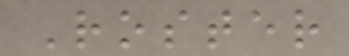Roster
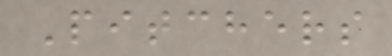Pitchers
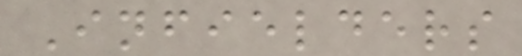Infielders
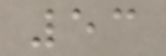53
